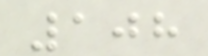108
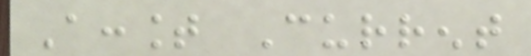Account Current
